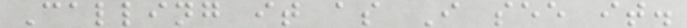Calling it as I see it.
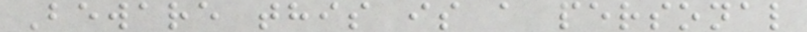Beware this is a personal
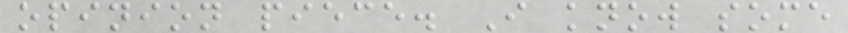opinion piece. I know some
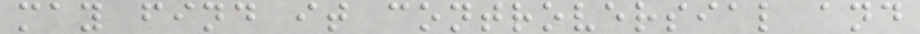may find it controversial and
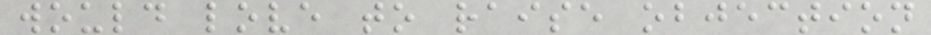would love to raise objection
